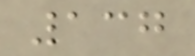137
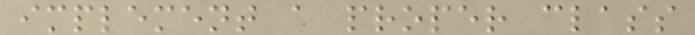implement a proper class
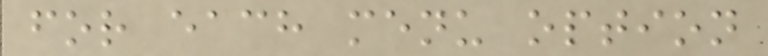for each menu option
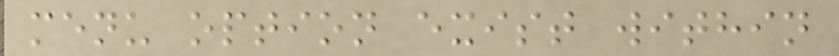menu option exist within
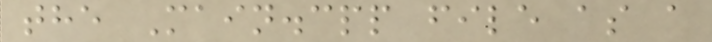the Main.cpp file as a
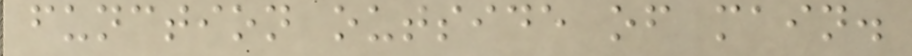function outside of main.
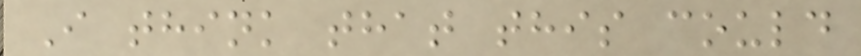I think that this could
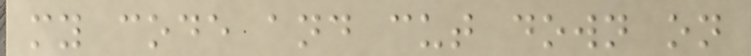my code and cut down on
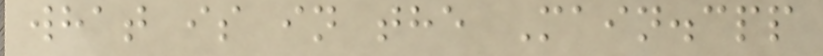what is in the Main.cpp
